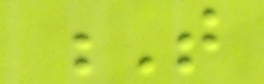T
